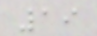19
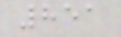851
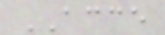ACCE
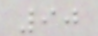90
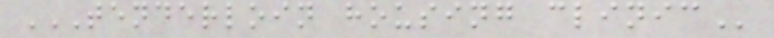TENDERLOIN HOUSING CLINIC
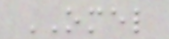OMEL
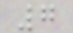7
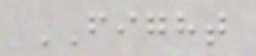FIGHT
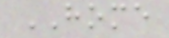HOME
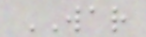WAR
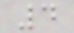4
